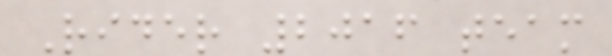Rider 2016 team
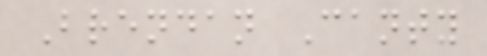Brendan Canty
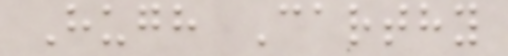Hugh Carthy
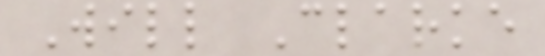Will Clarke
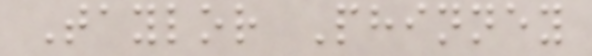Taylor Phinney
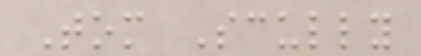Tom Scully
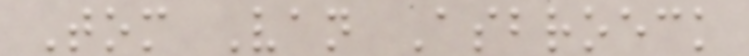Tom Van Asbroeck
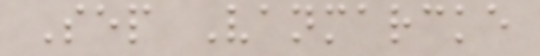Sep Vanmarcke
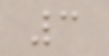3
